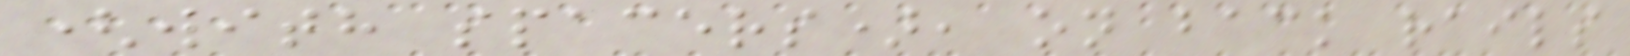(with spacers), on back rails
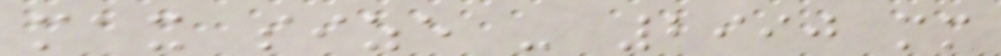max size - 2990 mm
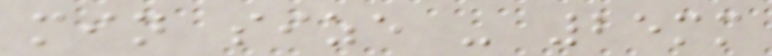min size - 25mm
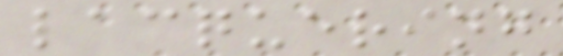lacquering
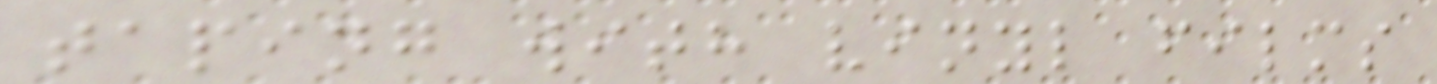taping with vinyl films
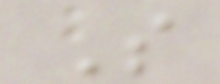S
